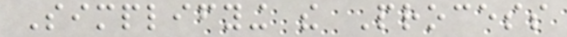Simplifying the Process
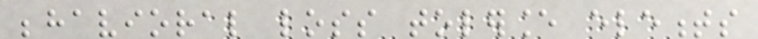behavioral loss tolerance elements
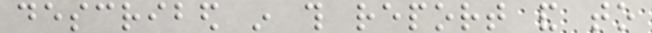described in this report and to
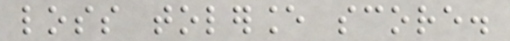loss tolerance score.
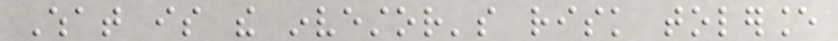What is the investor's risk tolerance
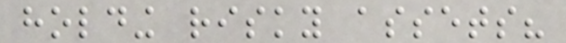holding risky assets?
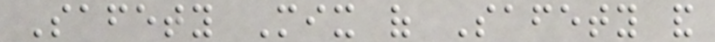Safety Mix of Safety and
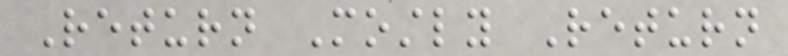Return Mostly Return
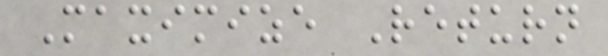Maximize Return
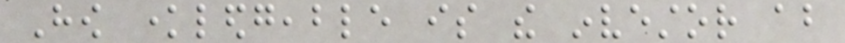How knowledgeable is the investor about
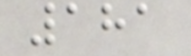181
